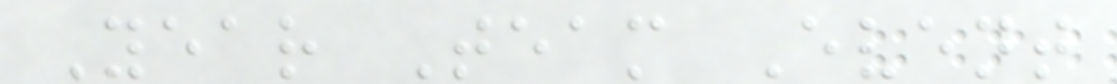Year Team Event
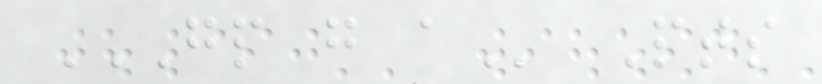GP G A Pts
